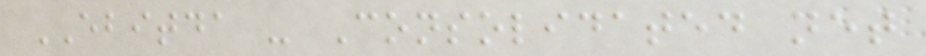EBITDA - Consolidated net
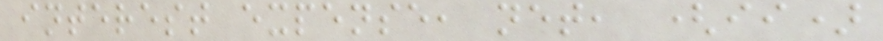interest expense, net, (ii)
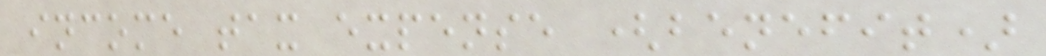income tax expense (benefit)
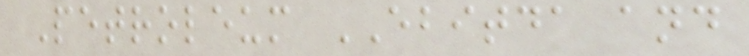Petroleum EBITDA and
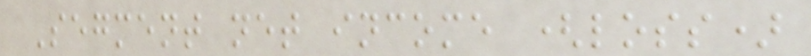Segment net income (loss)
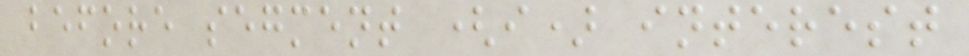before segment (i) interest
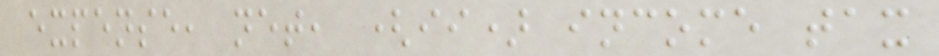expense, net, (ii) income tax
